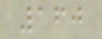160
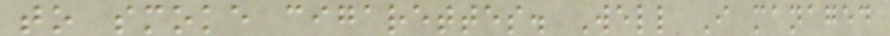to smoke cigarettes. Well I managed
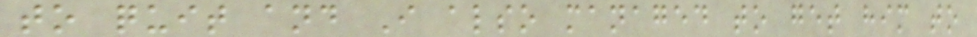to quit and I also managed to get him to
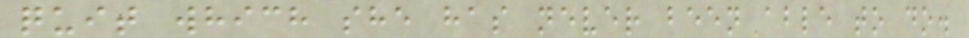quit which she has never been able to do.
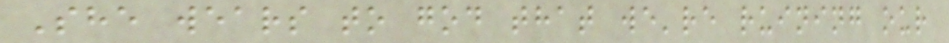She wears to god that we're ruining our
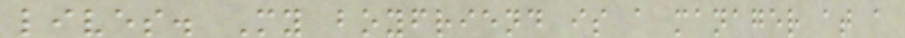lives. My boyfriend is a manager at a
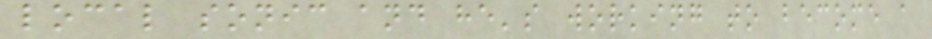local sonic and he's working to become a
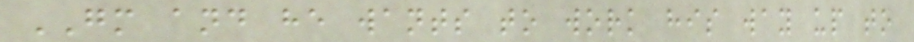GM and he wants to work his way up to
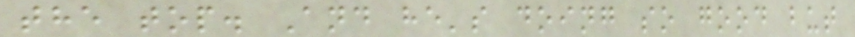the top. And he's doing so good but
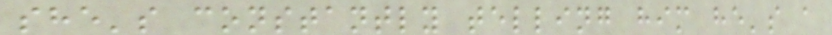she's constantly telling him he's a
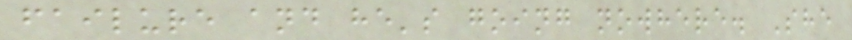failure and he's going nowhere. She
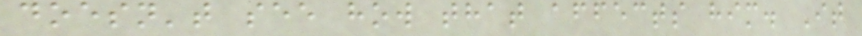doesn't see how that affects him. It
